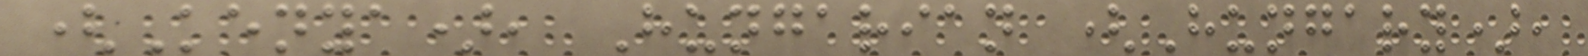(Kenya), Hungarian (Hungary),
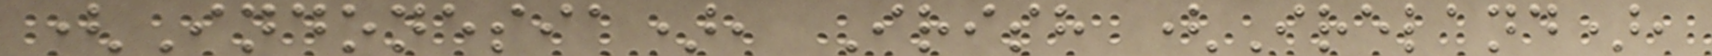(Indonesia), Irish (Ireland),
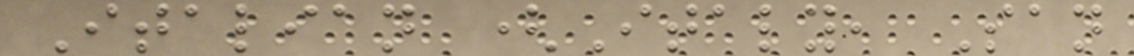Italian (Italy, San
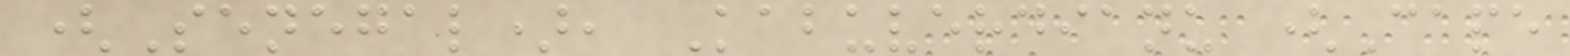(Senegal), Kabuverdianu (Cape
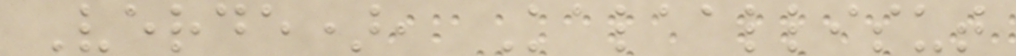Verde), Kalaallisut
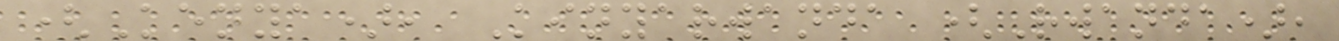(Kenya), Kinyarwanda (Rwanda),
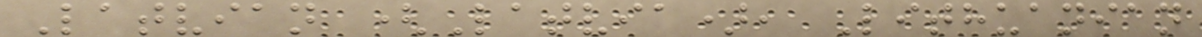Latvian (Latvia), Lithuanian
